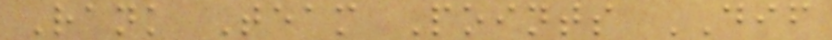Rank Team Points DIF
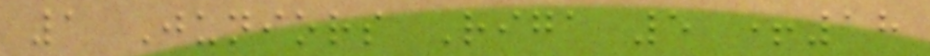1 Juniors Riga 5 +18
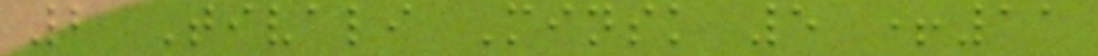2 Tivali Minsk 5 +11
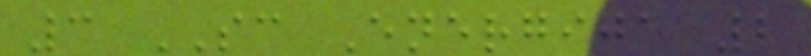3 SC Energija 2
